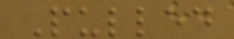Pulled
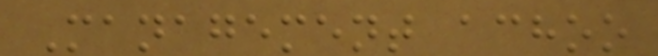Management achoo
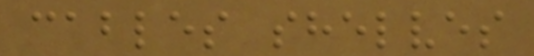cables shelves
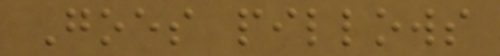Goes pillows
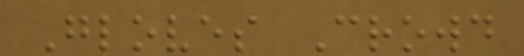Gloves Crowd
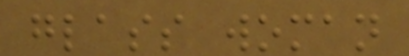glass woman
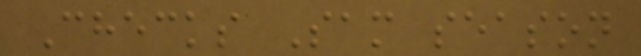Checks Sam season
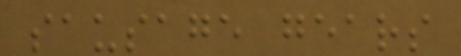sausage gears
